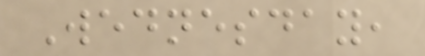Wednesday,
